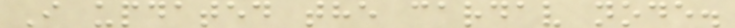I updated the cardav node.
